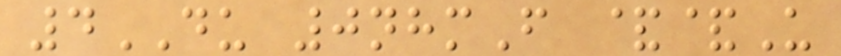4DU 0nhmF &&U
